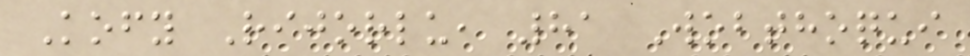Kofy Rijorlu, 81 Wobthoqui
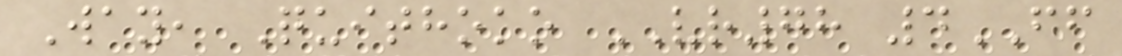Way, Quithoko VR78 4FF
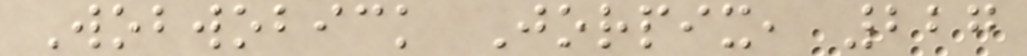Wobwobick Jorpix, 227
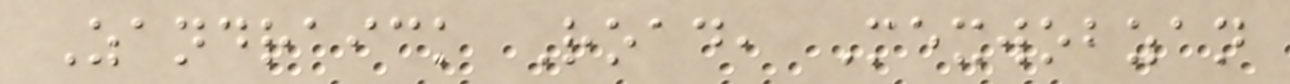Zandraick Road, Mexwobzan
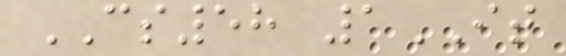CS58 1IT
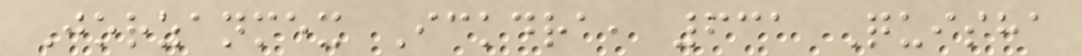Jorzanmex Ickdra, 631 Quisha
